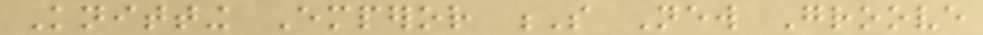Knitting Emperor S New Groove
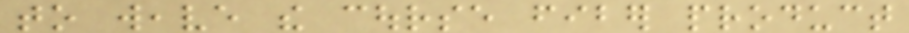to weave the course fiber product
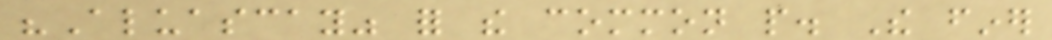"Aluascay" for the common people. The finer
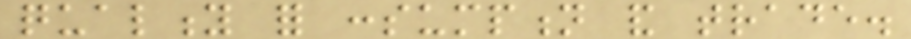quality for consumption and trade.
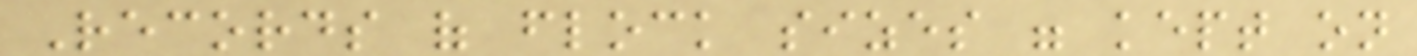Records of flock sizes were kept on
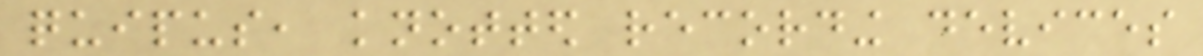quipus, knotted recording devices
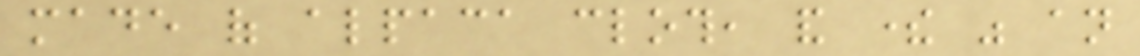made of alpaca cloth, and there was an
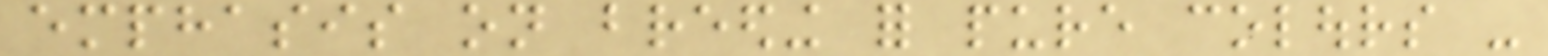emphasis on breeding for pure colours -
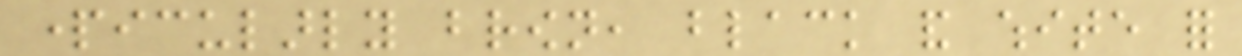particularly brown, black and white for
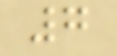7
